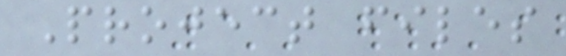Project files
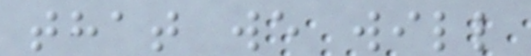that we will
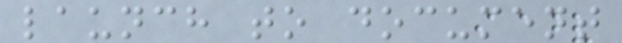launch to document
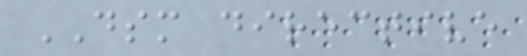DSM directive
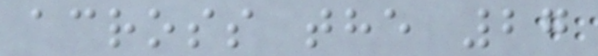across the 27
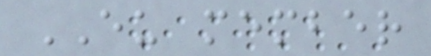EU member
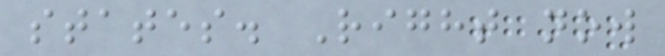states. Right now
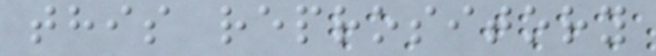this reprository
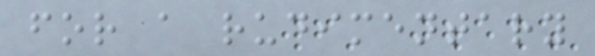for a rudimentary
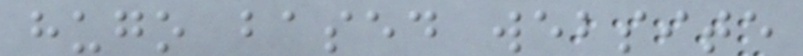hugo based website
